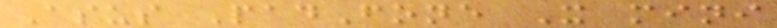Asus PadFone X mini
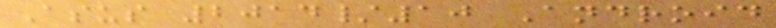Asus 2014/10 Android
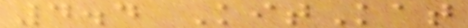4.4 KitKat
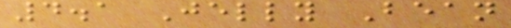4.1 Jelly Bean
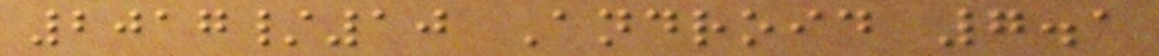2017/10 Android 7.1
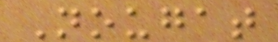Nougat
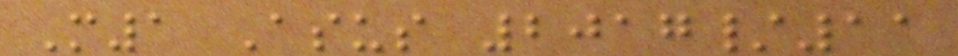M1 Asus 2017/11
